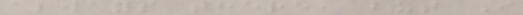always there, but I
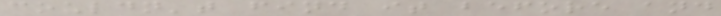couldn't find it before and
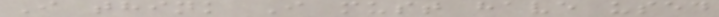I think I must have used
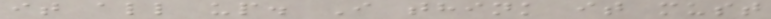it all up. I think it must
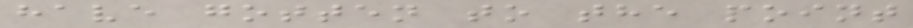have gotten to the point
